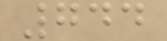744
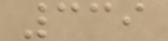339
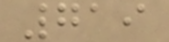719
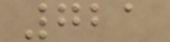721
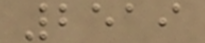2519
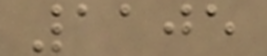1105
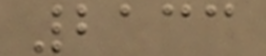2133
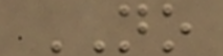NO
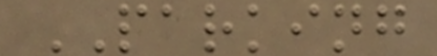PARKING
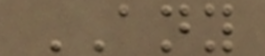ANY
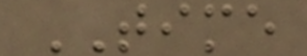TIME
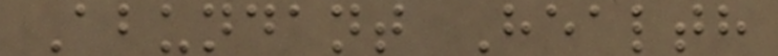Abundant Health
